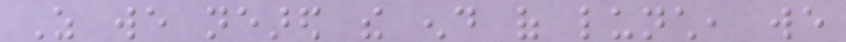As we neared the end of lunch, we
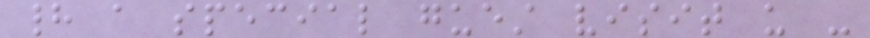had a special guest visit us -
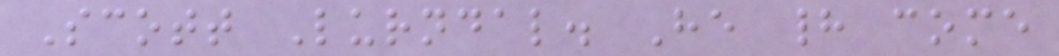Scott Lurndal. He had come
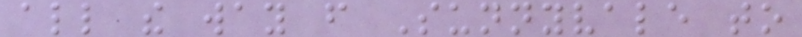all the way from Sunnyvale to
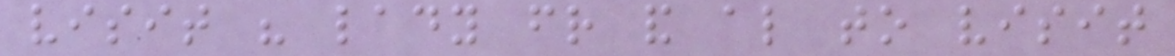visit his lady friend and also to visit
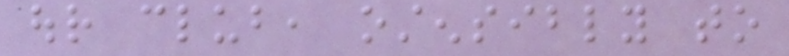our club, ostensibly to
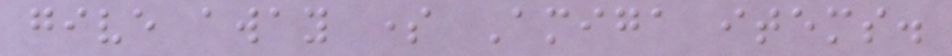give away some Amiga items.
